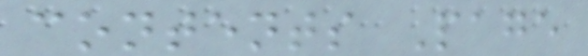contents Page
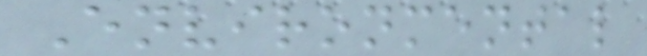Environmental
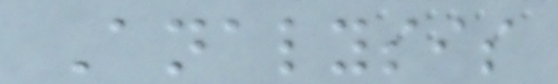Analysis
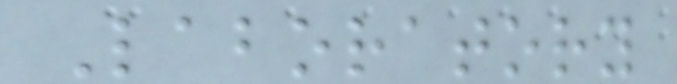Laboratory
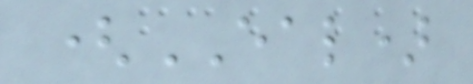(EAL)
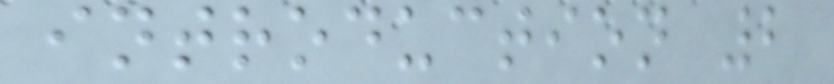introduction 2
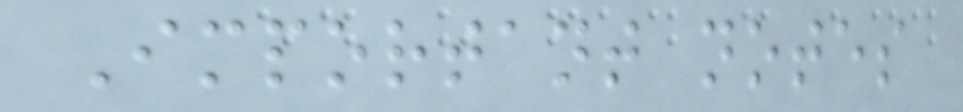Important notes
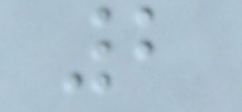2
